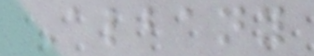Albany
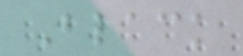Black
